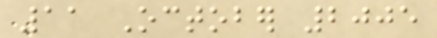11 October 2005
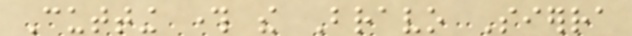Cutting through the Bravo Sierra
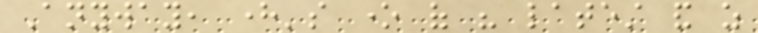Anyway, here's one of his latest and as
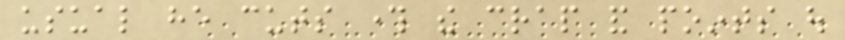usual he cuts through the crap and points out
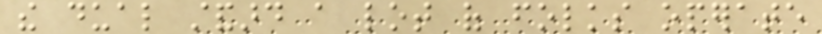the dual standard a lot of folks operate
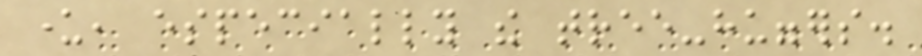under, especially the tree-huggers.
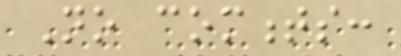No comments:
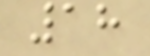18
